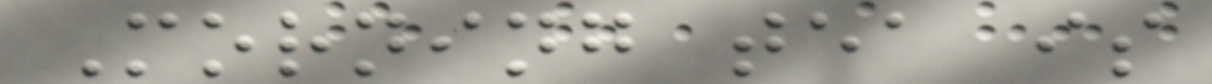Morning tea is
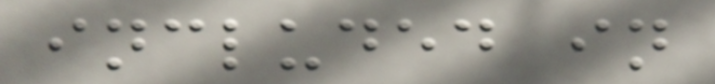included in
